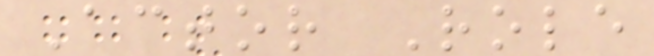Actor Role
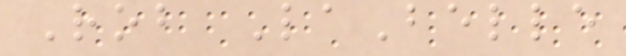Rob LaBelle
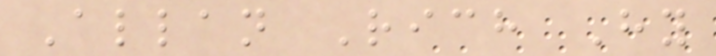Allan Rich Hy
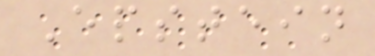Epstein
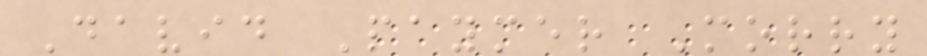David Paymer Morry
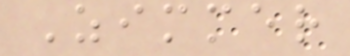Zimmer
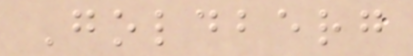Goldberg
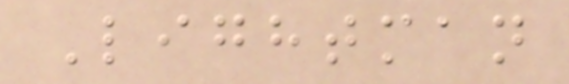Lightman
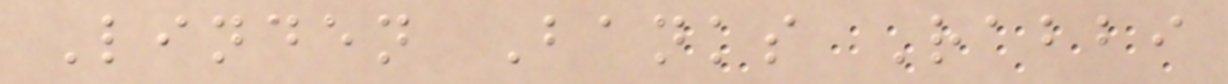Linden Banks Rabbi
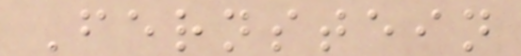Fernstein
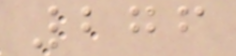276
